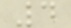4
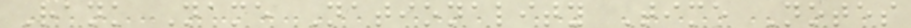Rank Name Nationality Time Notes
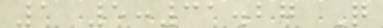1 5:31.27 Q
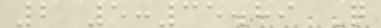2 5:35.89 Q
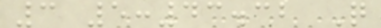3 5:43.32 Q
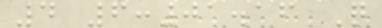4 6:01.16 Q
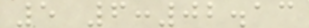5 6:02.13
